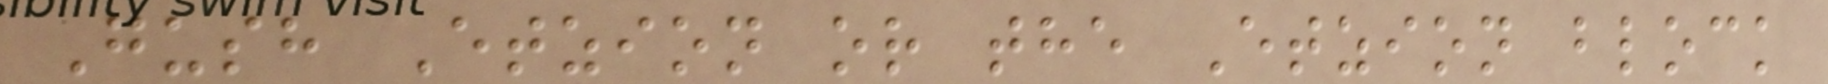Gush Etzion or the Etzion block
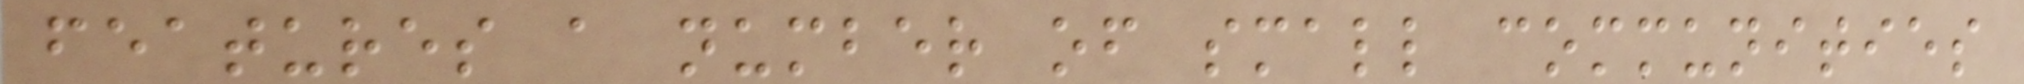features a number of small communities
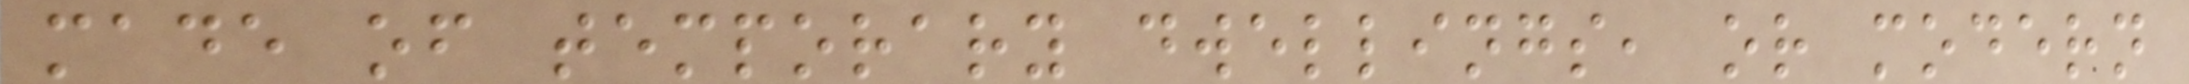made of temporary dwellings, or modern
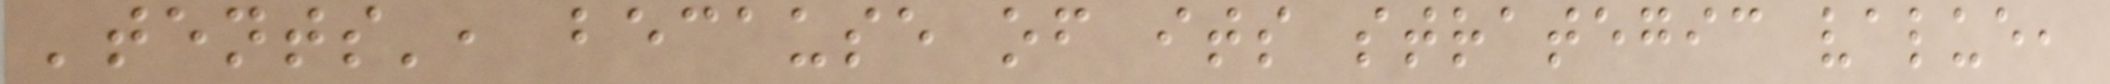'tents', because of its strategic value,
